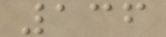136
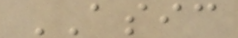ASIC
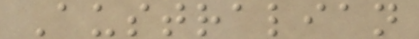Australian
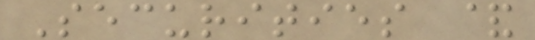Securities &
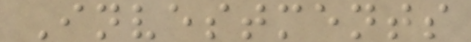Investments
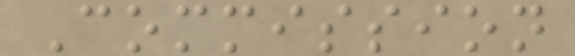Commission
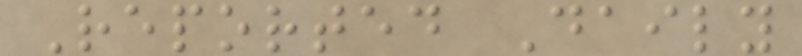Reported Daily
